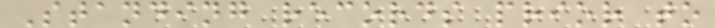Standing records prior to
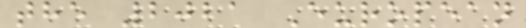the 2021 European
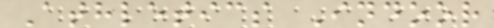Athletics Indoor
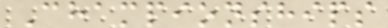Championships
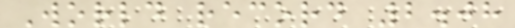World record 2.08
